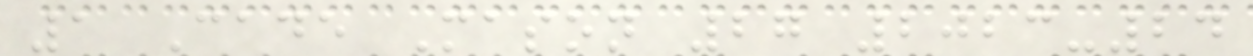1 Cade Mason 27 2023-24
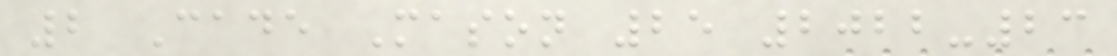2 Cade Mason 25 2022-23
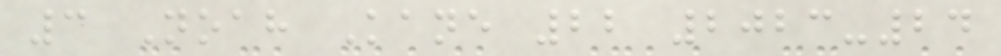3 Noah Kane 22 2023-24
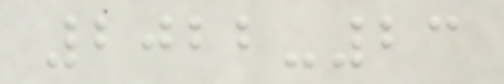2022-23
